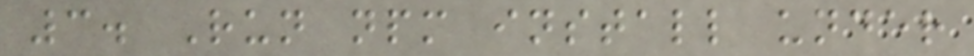3. Run npm install under
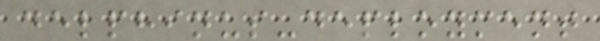delphinus-deployment
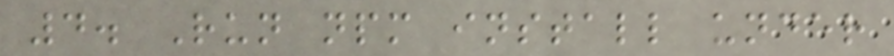4. Run npm install under
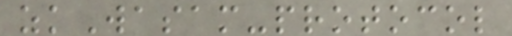zkWasam-protocol
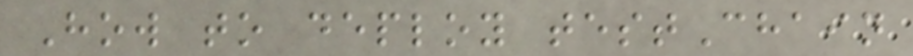How to deploy testChain
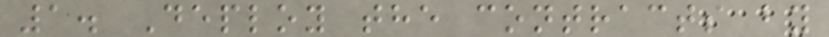1. Deploy the contracts by
